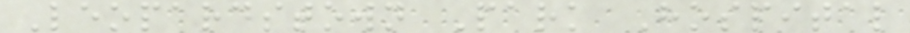Leopardstown Park Hospital
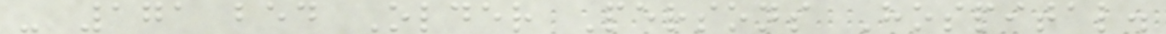- 171 bed Older Persons Hospital.
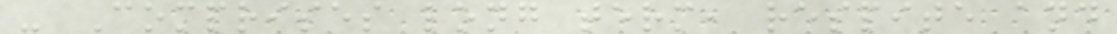- Comprises long term, respite and
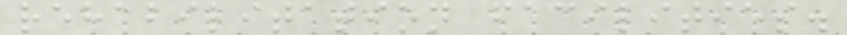rehabilitation facilities.
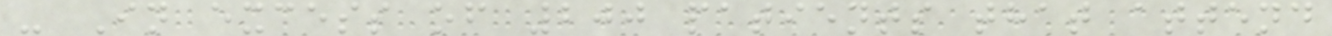- In excess of 200 patients that attend
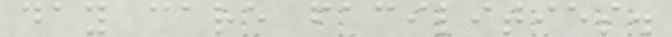day care facilities.
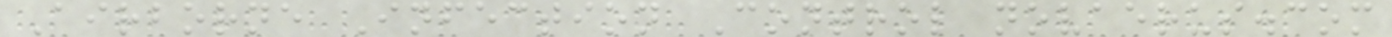Airborne Infection Control novaerus.com
